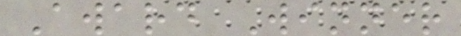Award Winner
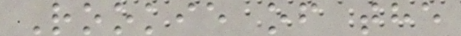Rookie of the
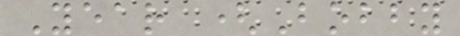Year (Bobby
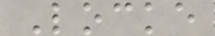Locke
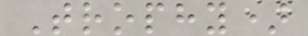Trophy)
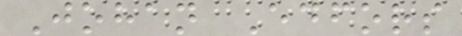Johan Edfors
